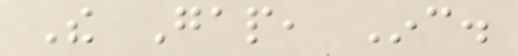The Gap, Inc.
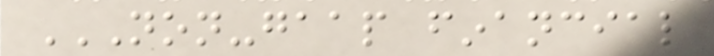NON-GAAP FINANCIAL
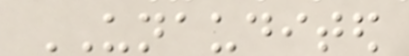UNAUDITED
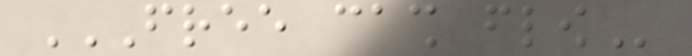FREE CASH FLOW
